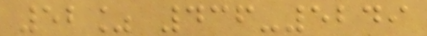52% 436-5249
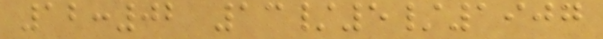12:02 13/5/1907
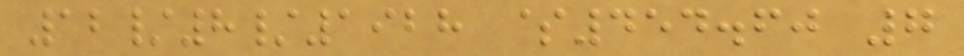12/8/1928 $454.60 7
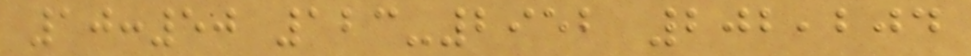10:50 123-2952 202,204
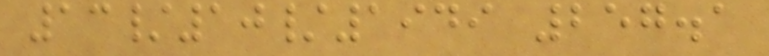13/10/1949 257.1
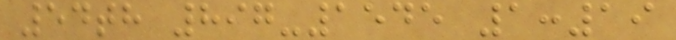54th 897-1545 1:19
